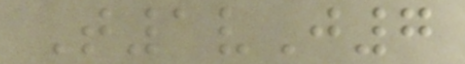T1vJ7
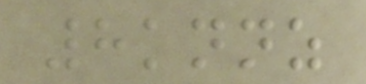8knnz
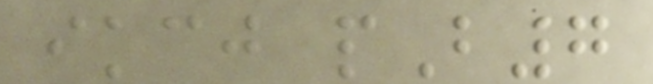ikcj pB7
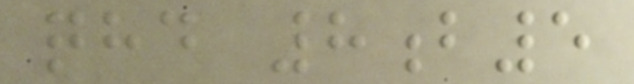qhd 8b5
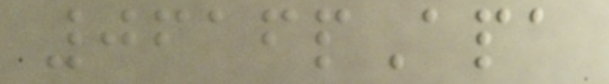0616pApa
